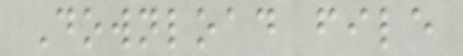Download file
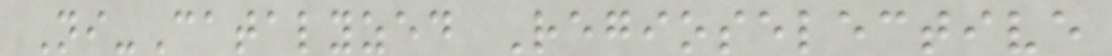Ni-Catalyzed Regioselective
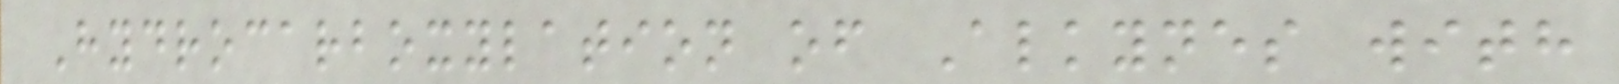Hydrocarboxylation of Alkynes with
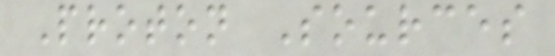Proton Sources
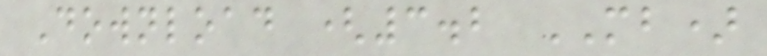Download (3.2 MB)
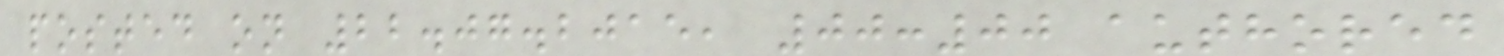posted on 22.07.2015, 00:00 authored
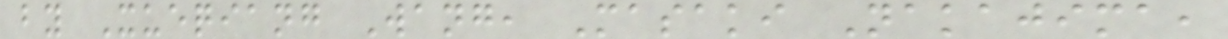by Xueqiang Wang, Masaki Nakajima,
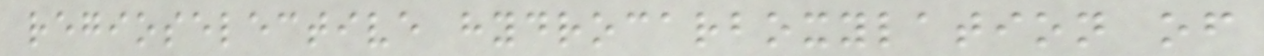regioselective hydrocarboxylation of
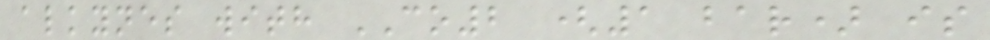alkynes with CO2 (1 bar) is
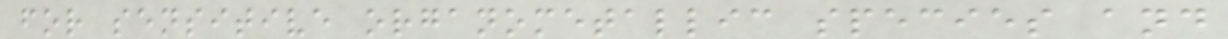for sensitive organometallic species and
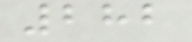282
